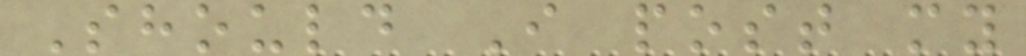Should I post my
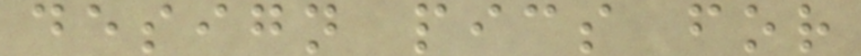design pics for
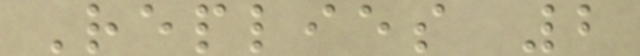Replies 2
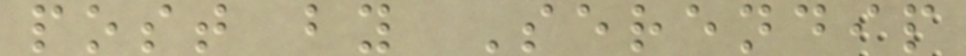post by Serendip
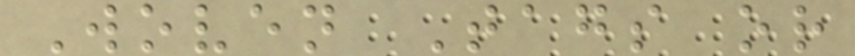Woven Tags or
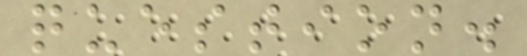question.
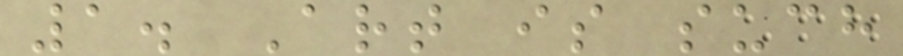1. Art is such
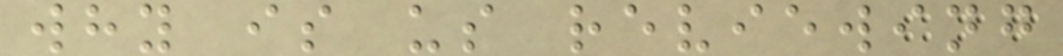why is us reviewing
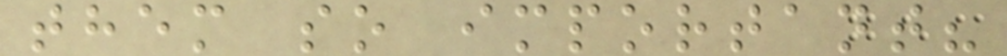them so important?
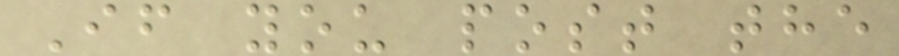If you post the
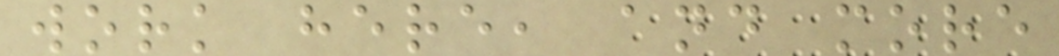work here, and more
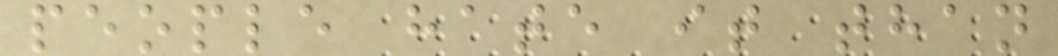people hate it than
